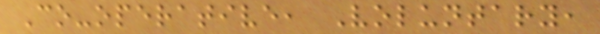Co-operative, Voluntary,
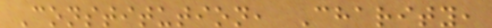Constitution, Charity,
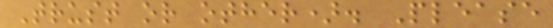Trust or other). Please
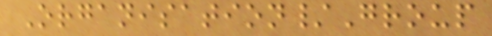Organisation/Group
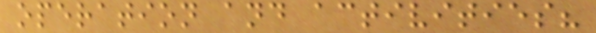operation and activities?
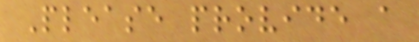Please provide a
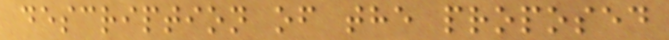description of the proposed
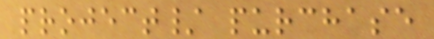project/ purchase
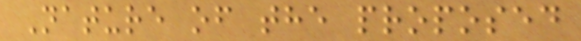Nature of the proposed
